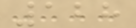128
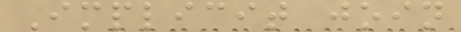Implicit join
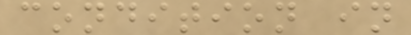condition in
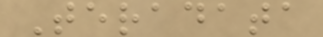Teradata
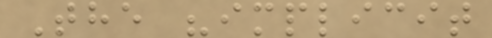The "implicit
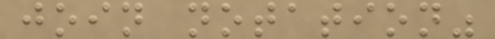join notation"
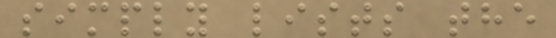simply lists the
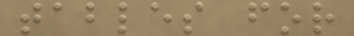tables for
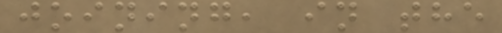joining, in the
